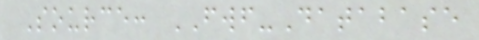Source: FWF-Database
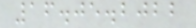16.05.2022
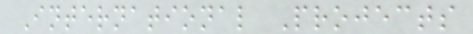International Projects
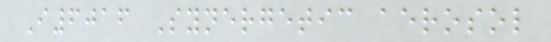I6016 Synergetic aerosol
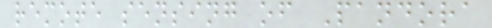remote sensing of Pandora
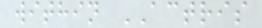within ACTRIS
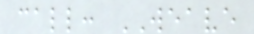call: WEAVE
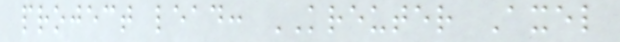project lead: KREUTER Axel
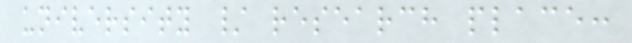university / research place:
